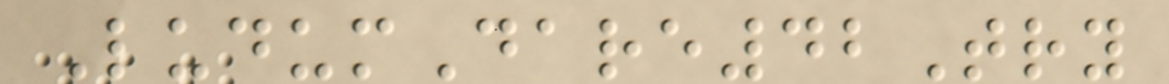LudumDare42Try
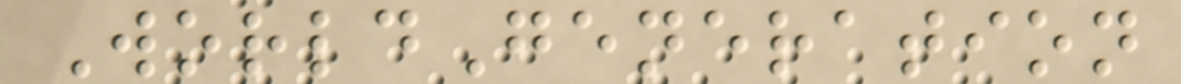WorldGeneration
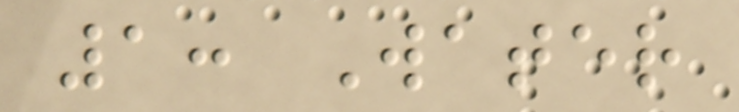1: Water
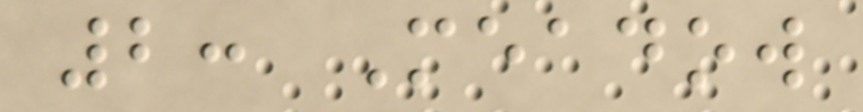2: Meadow
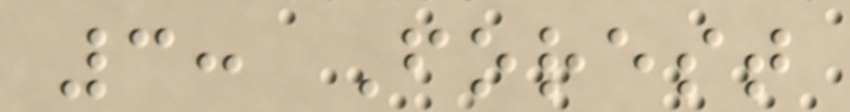3: Forest
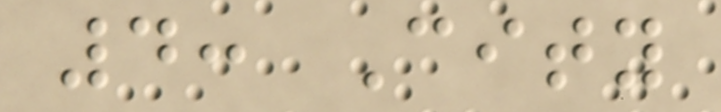4: City
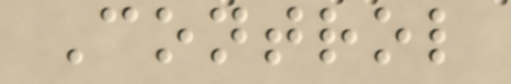Control
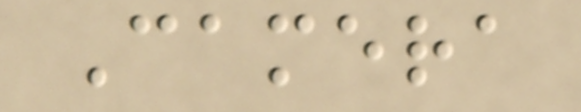Camera
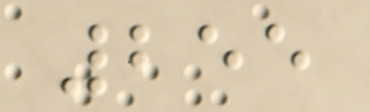255
